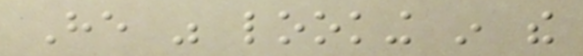He was looking in the
